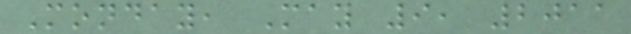Monday, May 9, 2011
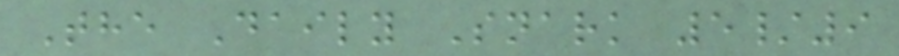The Daily Snark 5/9
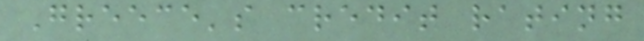Greece's credit rating
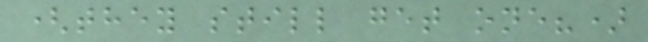(they still get one?)
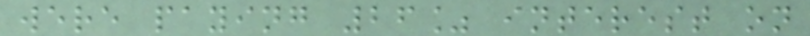were paying 26% interest on
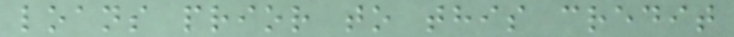loans prior to this credit
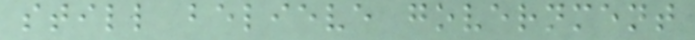still believe government
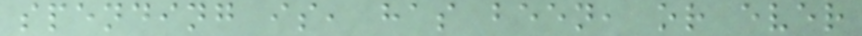spending is, has been, or ever
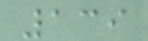139
